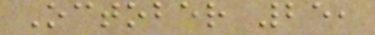October 25,
